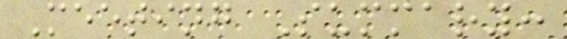Meeting Summary:
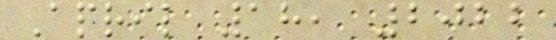April 18, 2022
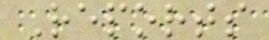Reports
